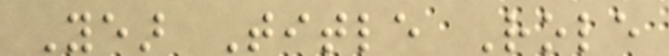Year Title Role
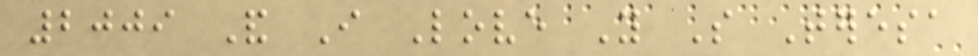2009 And I Love You So Teresa
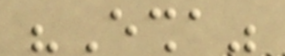"Esha"
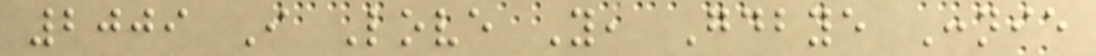2009 I Love You, Goodbye Connie
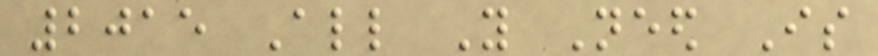2015 All You Need Is
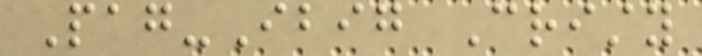Pag-Ibig Cristy
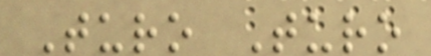Turo Turo
